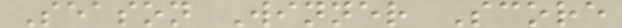Season Winner Score
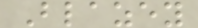Blazey
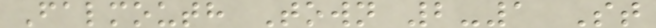Falmouth Town 2-1 St
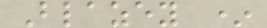Blazey *
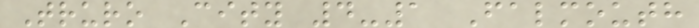Truro City 4-1 Falmouth
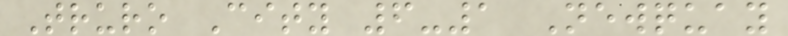Truro City 6-1 Newquay
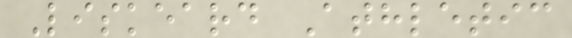Liskeard Athletic
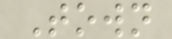Town
